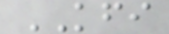KFI
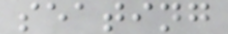seating
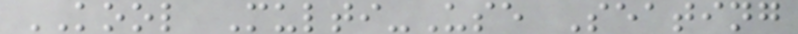KOOL Multi-Use Seating
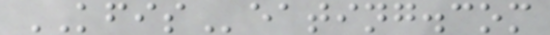KFISeating.com
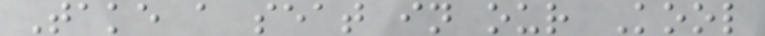Take a seat in our Kool
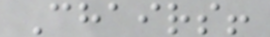Chairs!
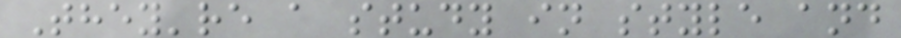They're a study in style and
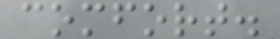comfort.
